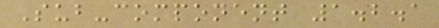Sub-component 1.2.1
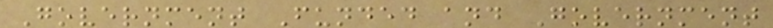Government Funded and Government
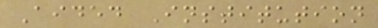Aided Institution
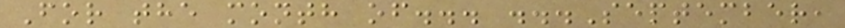For the month of... ...September,
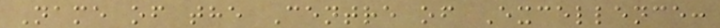Name of the Centre of Excellence:
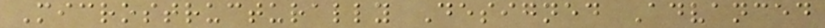Microstructurally Designed Advanced
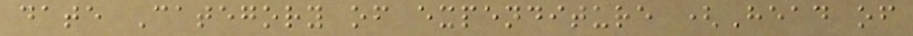date Category of expenditure (Head of
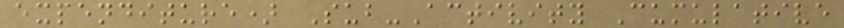expenditure) Sub-Activity Cumulative
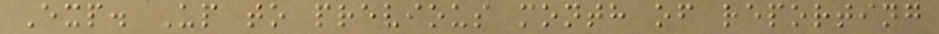Exp. Up to previous month of reporting
